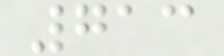713
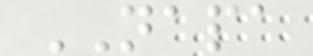NAPA
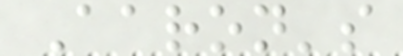Aaron's
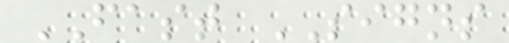FAST SIGNS
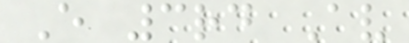E 3rd Av
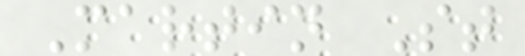Martin St
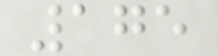175
